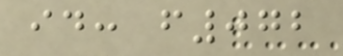id: f072
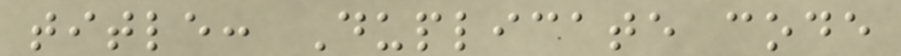title: Duplicate code
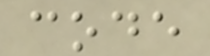code
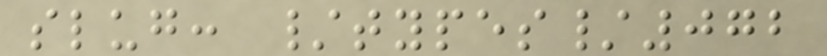slug: /types/072
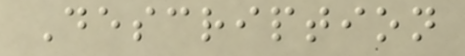Description
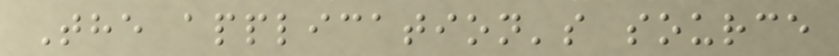The application's source
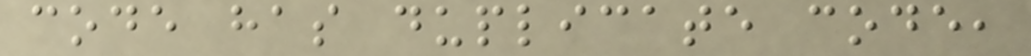code has duplicate code,
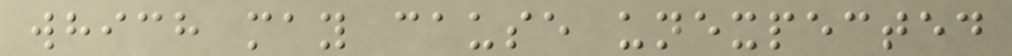which may cause unexpected
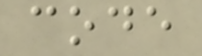code
